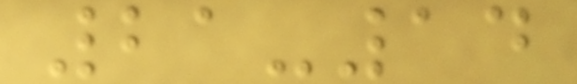21-14
